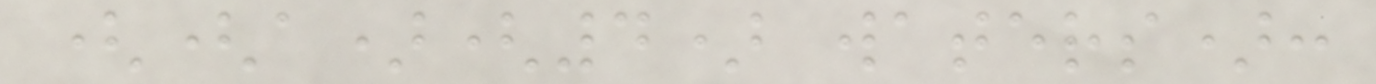((a)(4) waters):
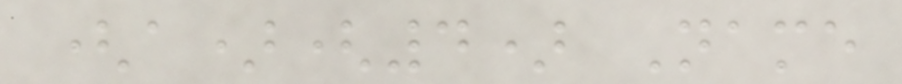(a)(4) Name
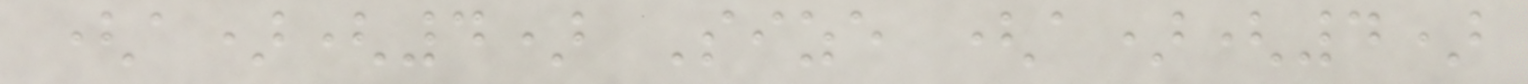(a)(4) Size (a)(4)
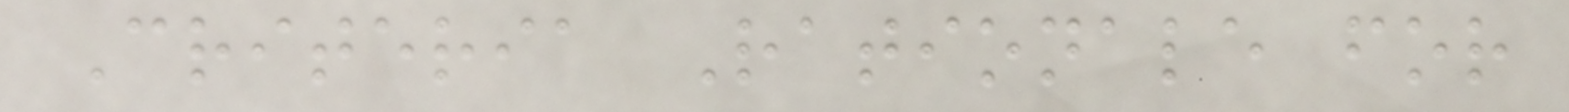Criteria Rationale for
